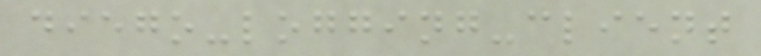diego-logging-client
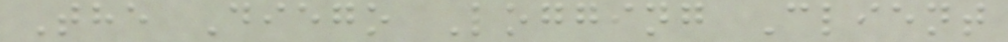The Diego Logging Client
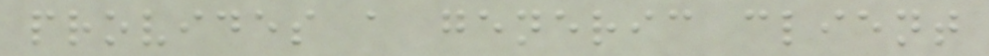provides a generic client
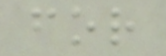for
